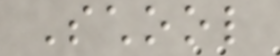School
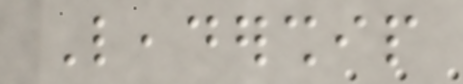Leadership
